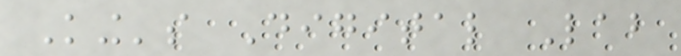King's Digital Lab
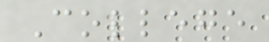College
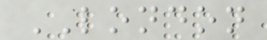LONDON
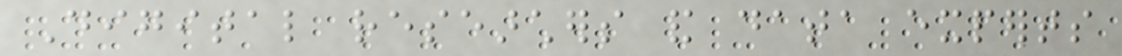Digital researchers and data experts
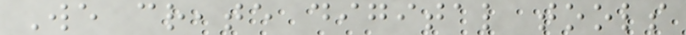We create digital tools
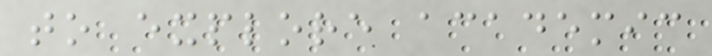to explore academic
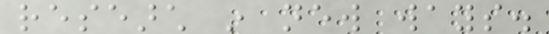research in new ways.
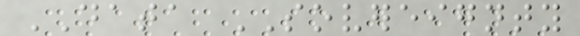DATA SOVEREIGNTY
